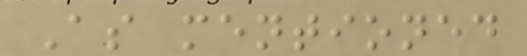As mentioned
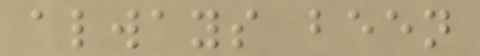always been
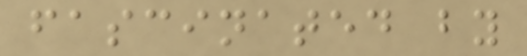fascinated by
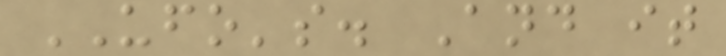UFO's. And it
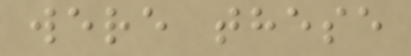were these
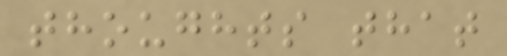thoughts that
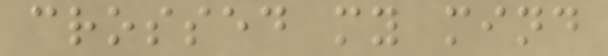crossed my mind
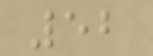52
